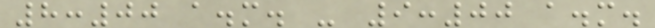8:00 a.m. - 9:00 a.m.
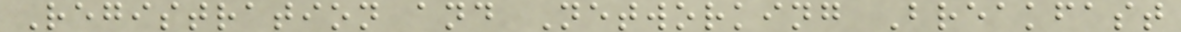Registration and Networking Breakfast
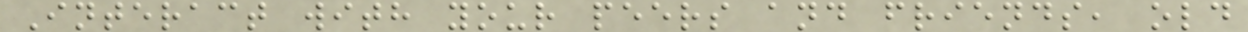Interact with your peers and friends, old
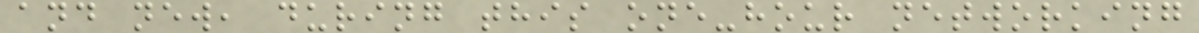and new, during this one-hour networking
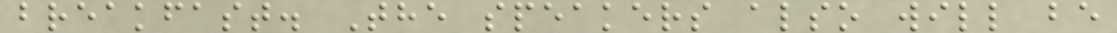breakfast. The speakers also will be
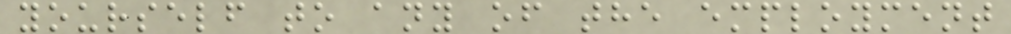yourself to any of the employment
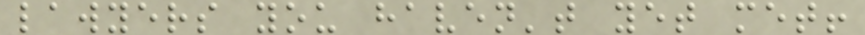lawyers you haven't yet met!
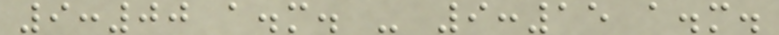9:00 a.m. - 9:15 a.m.
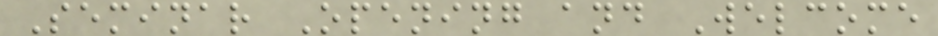Seminar Opening and Welcome
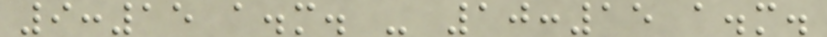9:15 a.m. - 10:15 a.m.
